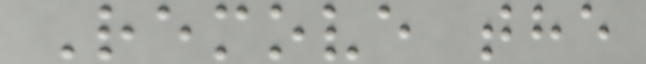Remove the
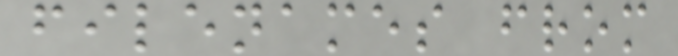filenames from
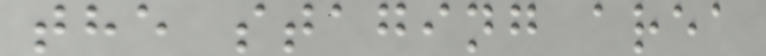the staging area
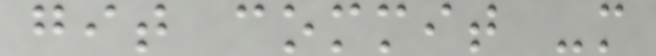git commit -m
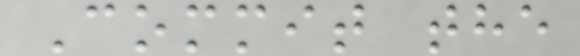Commit the
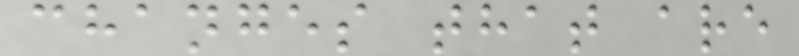changes that are
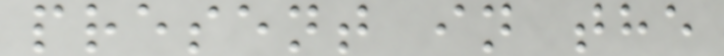present in the
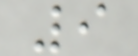9
